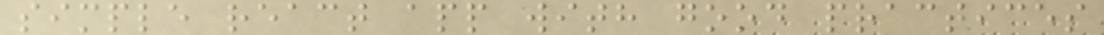simple react app with good practices
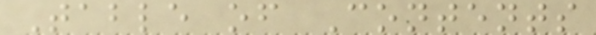Table of Contents
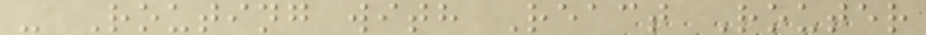- Routing with React Router
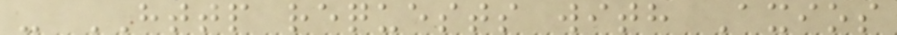- HTTP requests with Axios
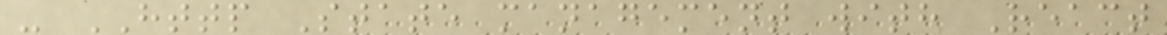- HTTP State management with React
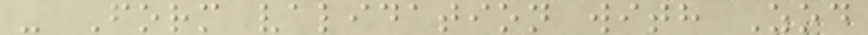- Form validation with Zod
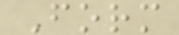Form
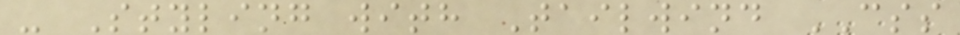- Styling with Tailwind CSS
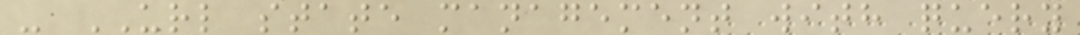- URL state management with query
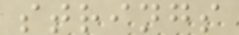strings
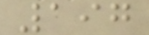197
